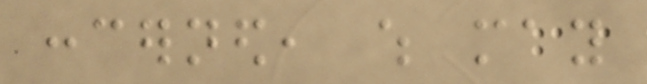concerned, which may
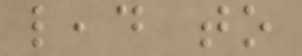lead to
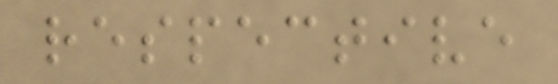respective
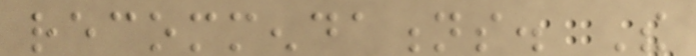recommendations. The
